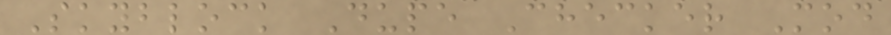Skyblock Dupe Checker Mod
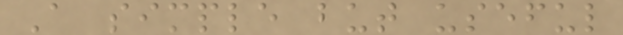A simple but useful
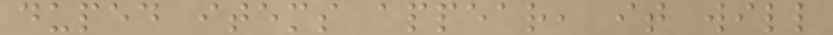duped items appear, it will
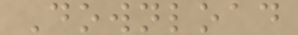Download
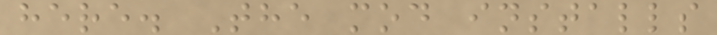here. The mod installs
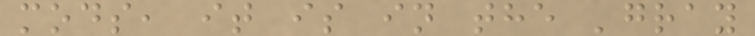mods, it is in the 'gray
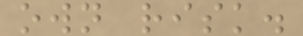own risk.
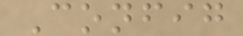Config
